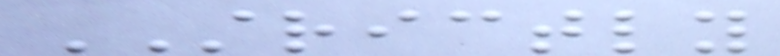STRICTLY
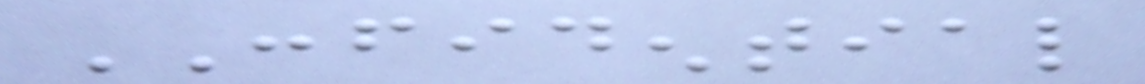CONFIDENTIAL
